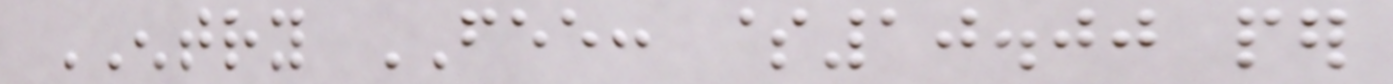ENTRY FEE: $10.00 per
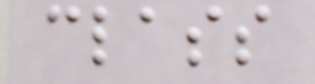class
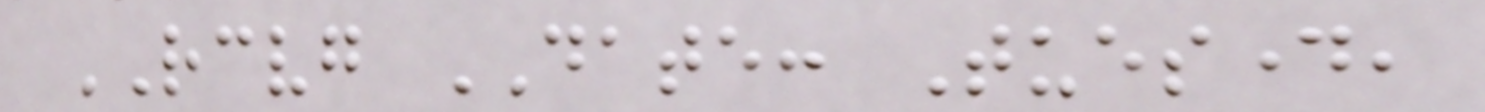RECEIVING DATE: Tuesday,
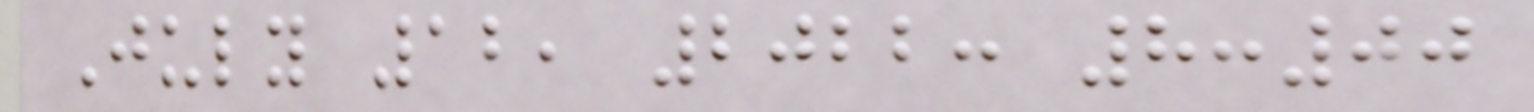July 12, 2022: 8:00
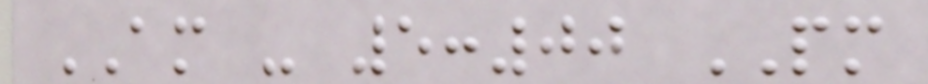AM - 5:00 PM
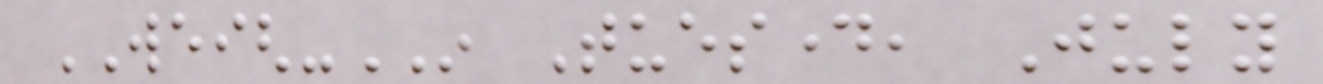WEIGH-IN Tuesday, July
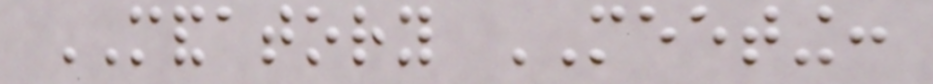MANDATORY MEETING:
